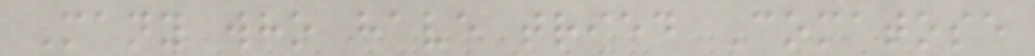Many who have tried Comatose
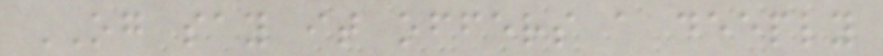OG say it offers a deeply
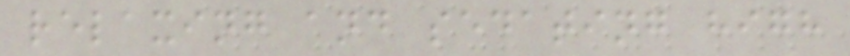relaxing and sedating high
